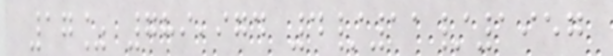17% 789,974 4/11/1957
